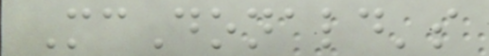McDonald's
